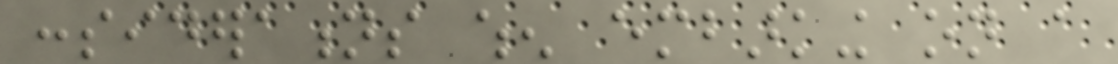considerations when embarking on a
